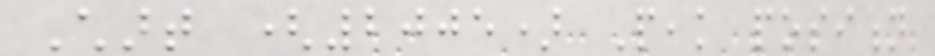Chart (2005) Peak position
